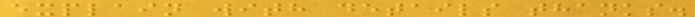explain with details thanks.
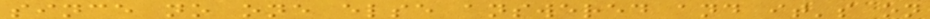since no one else answered and it's on
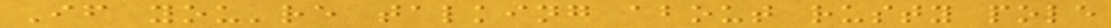If you're talking about rusty pole
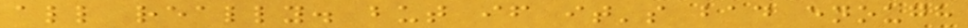all really. but if it's bad enough
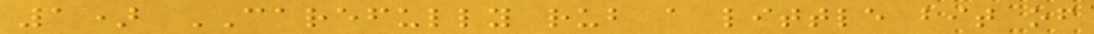1) CAREFULLY rub a little bit of
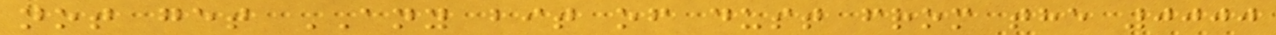not get ANY bit of dust from the 0000
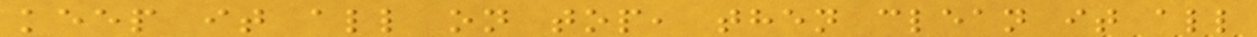keep it all on top, then clean it all
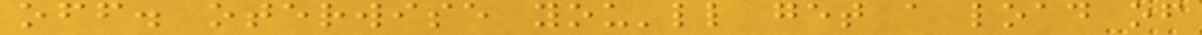off. oterwise you'll get a load of
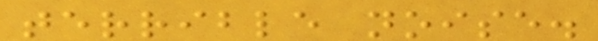terrible noise.
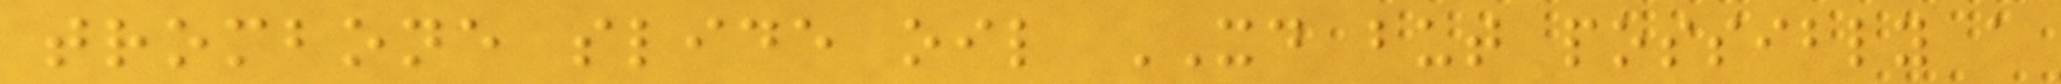trombone slide oil XD but possibly a
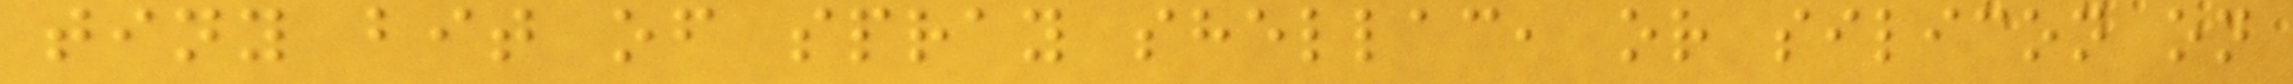tiny bit of spray shellac, or silicon on
